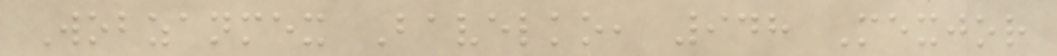Wobzanmex Bavelko, 948 Mexjor
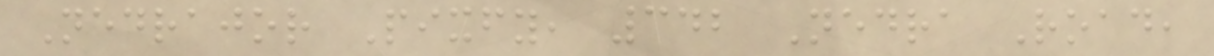Nedrajor Pixfy, 342 Nedra Road,
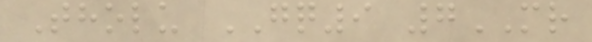Tholu GQ9 7MR
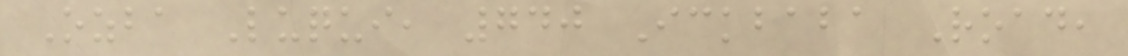Ozba Luqui, 740 Ickbaba Road,
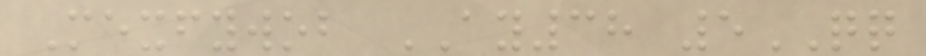Mexfywob AY38 5QQ
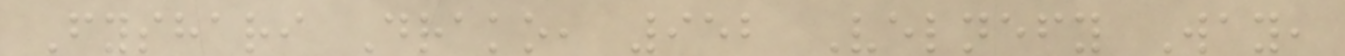Fyshari Drako, 952 Velnefy Way,
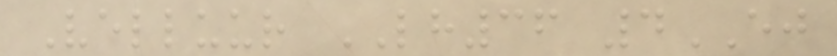Velluur LH36 4EJ
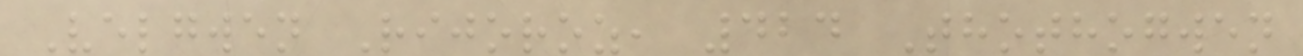Velgwen Rijoroz, 424 Thothogwen
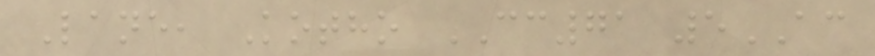Lane, Kotho CC71 5AC
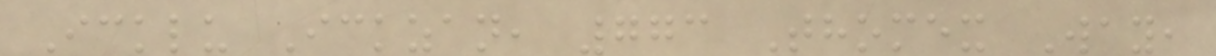Icklu Ickzan, 773 Thomex Way,
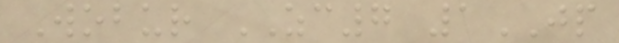Wobur ZC7 1JP
